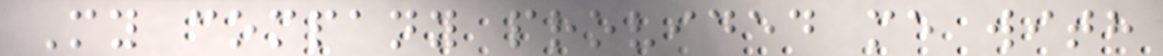My company provided me with
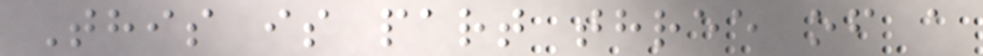This is part three of a
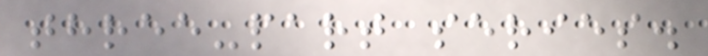three-part series.
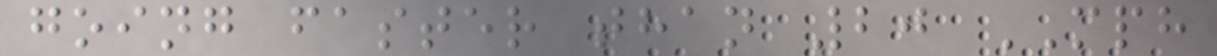going faster than 20 MPH
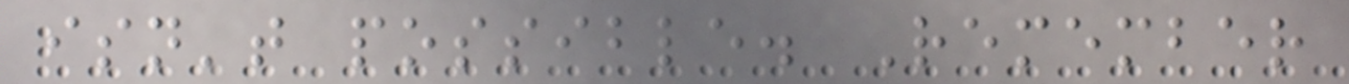isn't possible. Remember
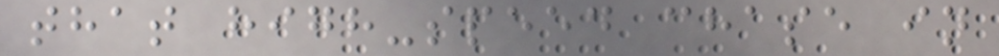that high-speed chase in
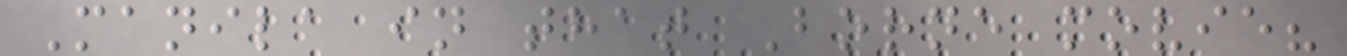Manila in that Borne movie?
